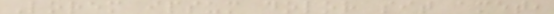Lorem ipsum dolor sit amet,
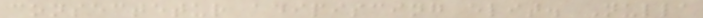consectetur adipiscing elit. Nulla
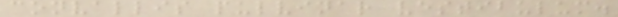convallis pulvinar vestibulum.
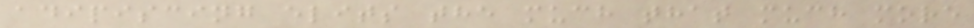adipiscing elits the much that much more
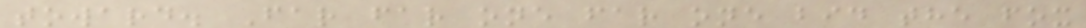toward. Far far one far one bid the fox
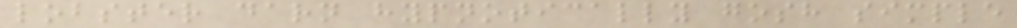lobster darn hypnotically gosh simple
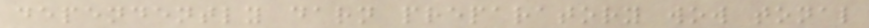dependently darn preparatory wow tonal
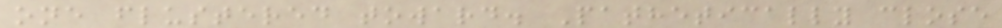one flustered toward. Pathetically close
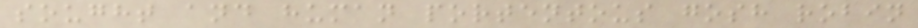sought and human portentous gosh robin
